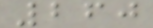260
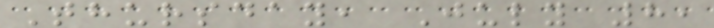Thursday, July 8,
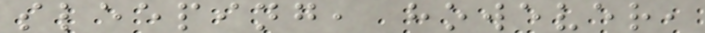sleeping, however,
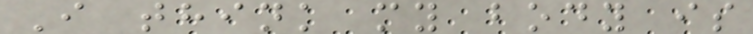I think my body is
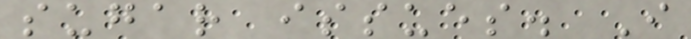sugar issues. I
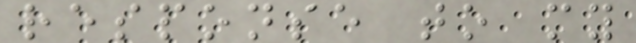response to my
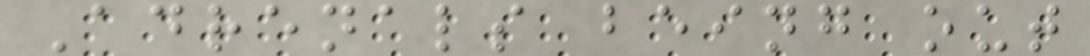Adrenals being out
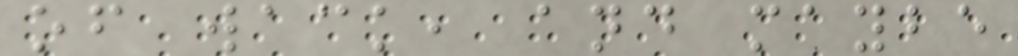of wack, and maybe
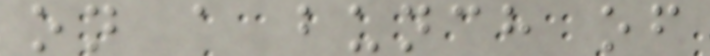on a bunch of
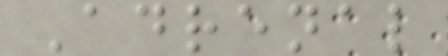Adrenal
